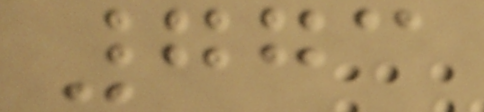773
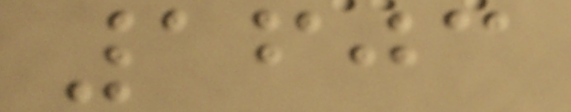1603
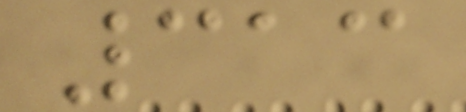313
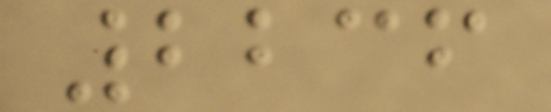2236
